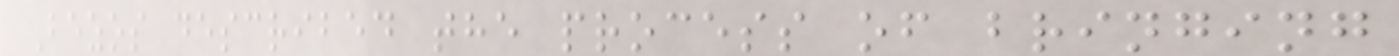Bezos described the process of bringing
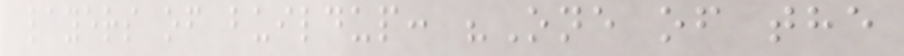layers of buildup: "One of the
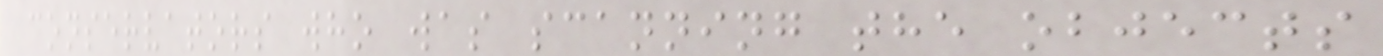conservators who was scanning the objects
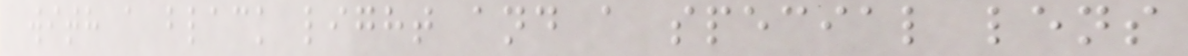with a black light and a special lens
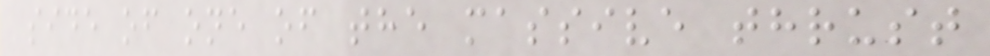side of one of the massive thrust
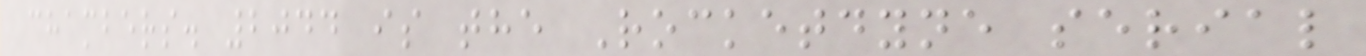chambers. 2044 is the Rocketdyne serial
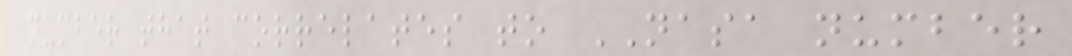number that correlates to NASA number
